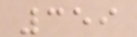359
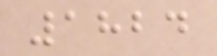1824
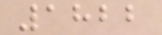1822
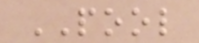POOL
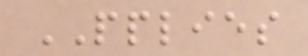PPLIES
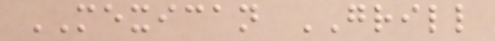MEXICAN GRILL
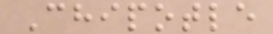Chipotle
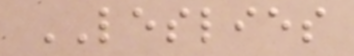LESLIES
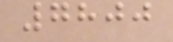7800
